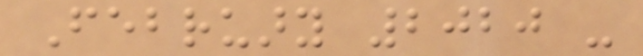February 2020 -
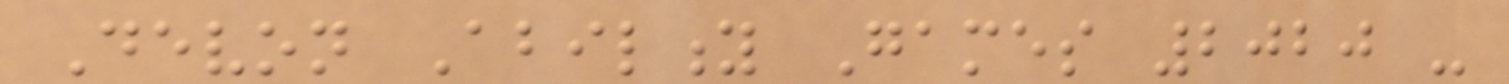Devon Ability Games 2020 -
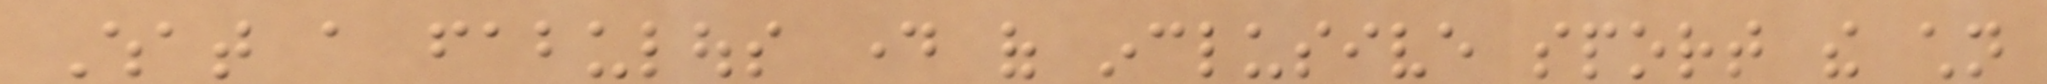What a fabulous day of inclusive sport the children
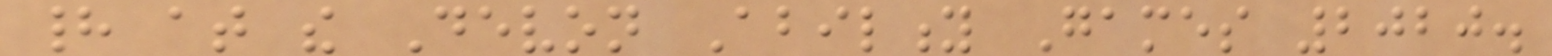had at the Devon Ability Games 2020.
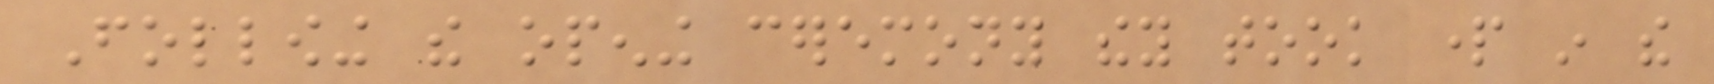Following the opening ceremony they took part in the
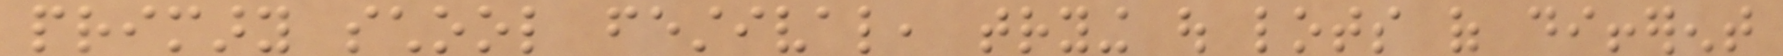primary school festival, trying out lots of different
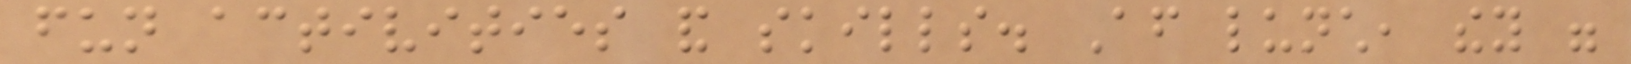fun activities and skills. After lunch, they were
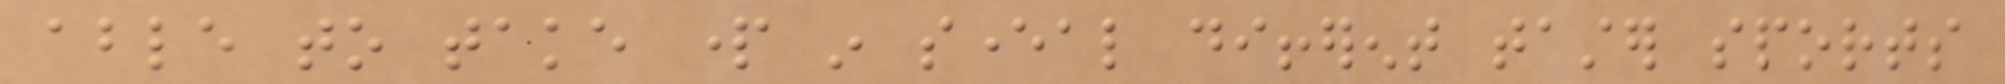able to take part in several different taster sports
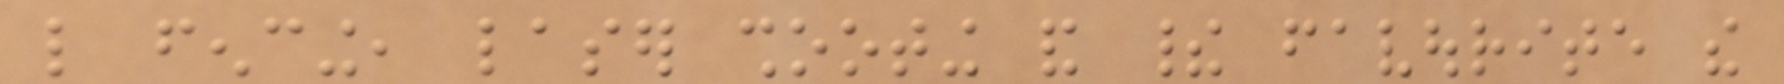like fencing, laser shooting and their favourite the
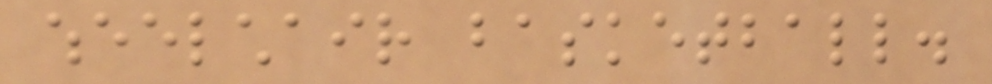wheelchair basketball.
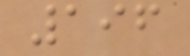196
